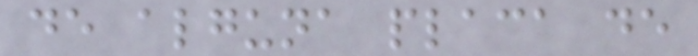de alguna placa de
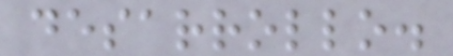desarrollo.
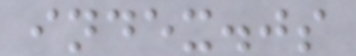index.js
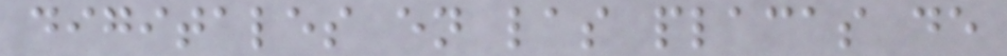digitales en las placas de
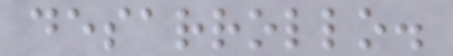desarrollo.
